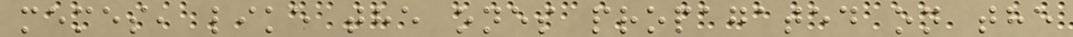memes, like the ones propagated on the
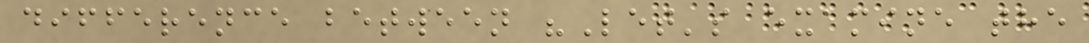difference between "Let's examine the
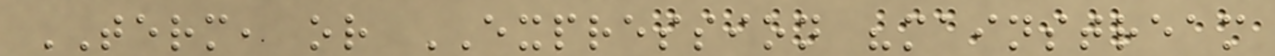TERM, or EXPRESSION "mainstream
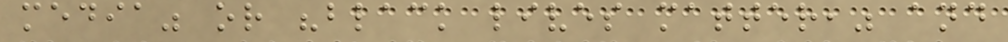media" or "black lives matter," and
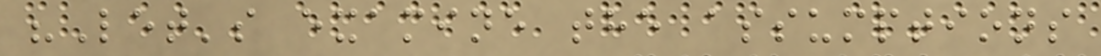"Let's examine the assumptions
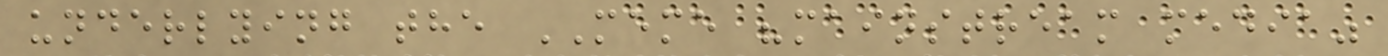underlying the MEME "mainstream media"
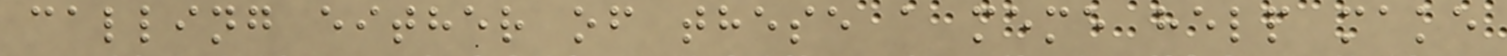calling either of these a meme help make
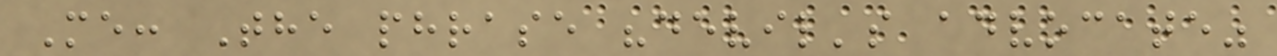Me: The phrase "devil's advocate"
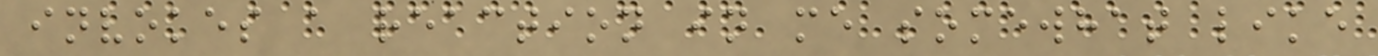invokes a reaction in me somewhat like
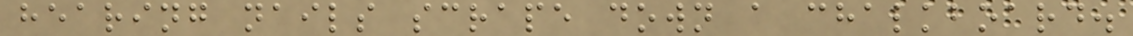hearing nails scrape down a chalkboard.
